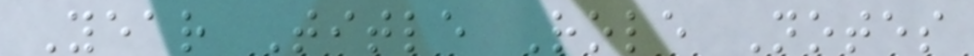Year Title Role Notes
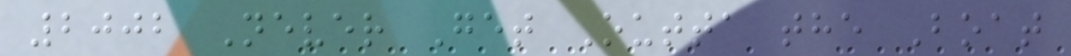2002 Never Get Outta the Boat
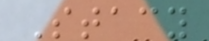Stacy
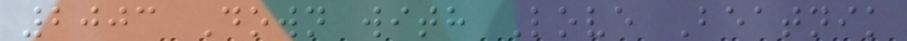2003 Down with Love Beatnik
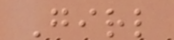Girl
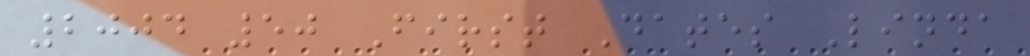2004 50 First Dates Linda
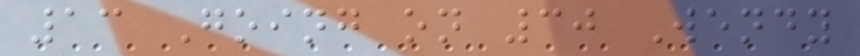13 Going on 30 Wendy
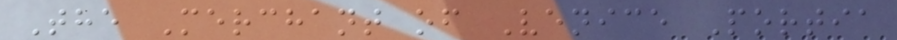The Merchant of Venice Portia
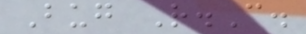Bug R.C.
